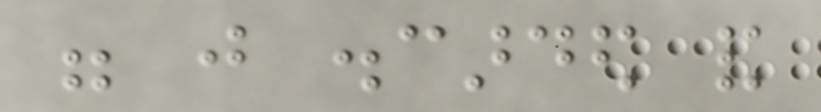were just discarded and
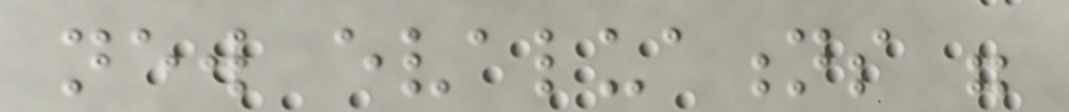new evaluations were
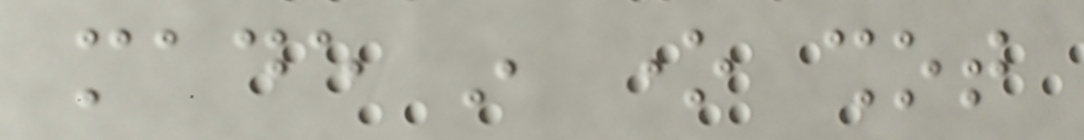made in one shot
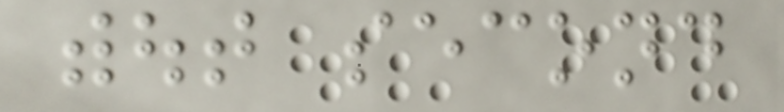without second
